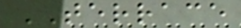TERRACE
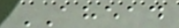AHEAD
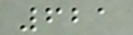621
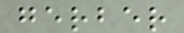gerber
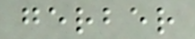gerber
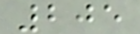205
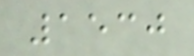1530
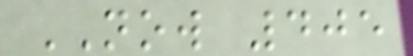NOW 405
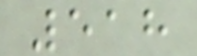518
